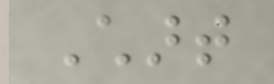Chart
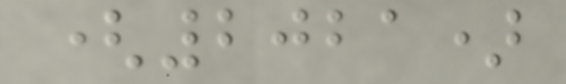(2021)
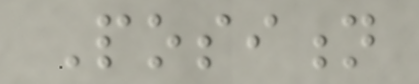Position
